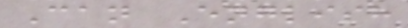Can English
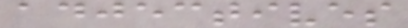adjectives
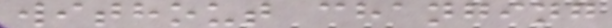without changing
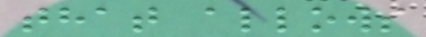that allows
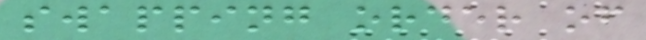swapping order of
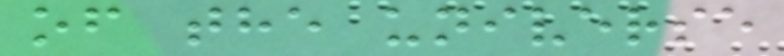of the universe
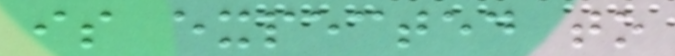is expected to
